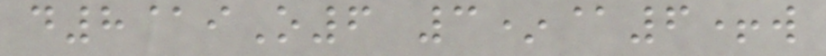d8@iO6 3*@6+w
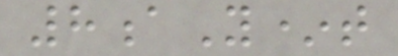8aY*t
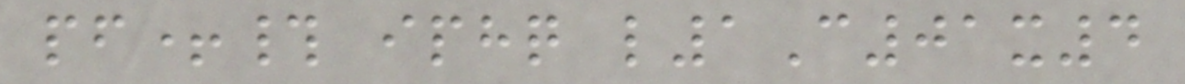pf+# iphq l1C01x4
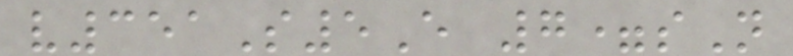v351S5E 7=sN
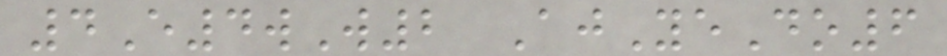4E4wW2 AjYeDo6
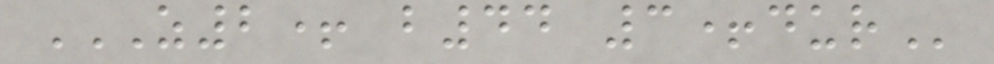Z2+ B44 3+DUR
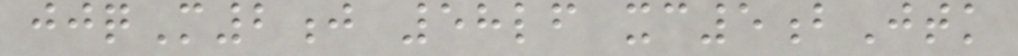jjqM2j 58lf xc5bJtk
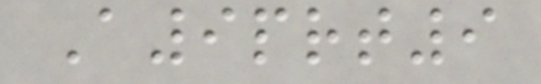A9prt9
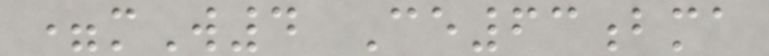=mW4 Ce63bma
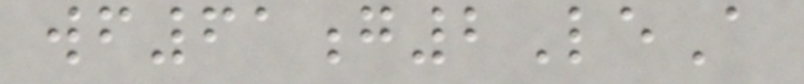wf61g2LeA
